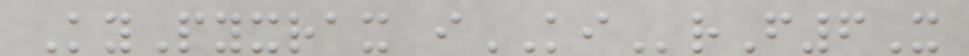KyPyxrax iKIrF6X
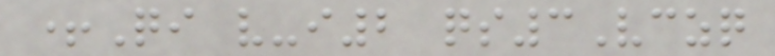+Qi v-i2 qs3Vczq
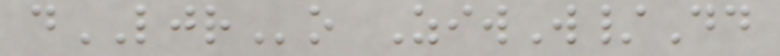dLJRo ZiwW/Dd
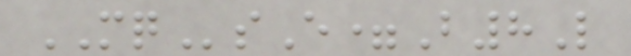MQsE=B8L
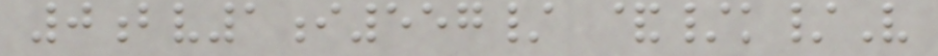0bv1i557/ &/k/V
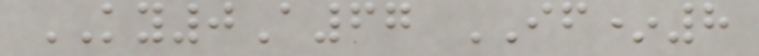KY0A67 IF*8
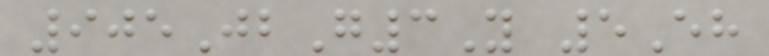905JbG3Y 5Eh
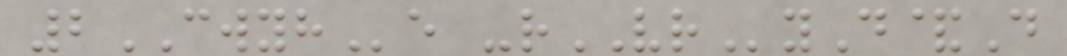2CWYHe -rVRyD&D
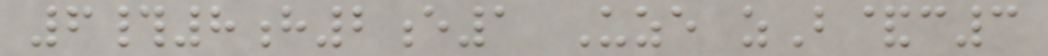6#8h2e1 Uze zB&c3
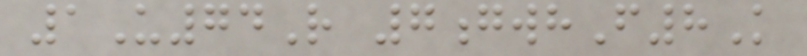1U74R 7gwhF8K
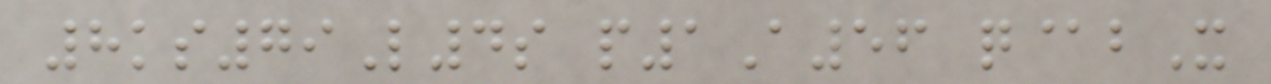8ks79L4s p1A56 q@bX
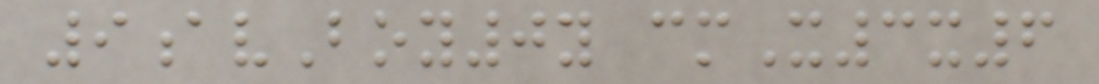9avBoy0y cmX3x6
